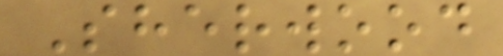Sherwood
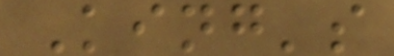King's
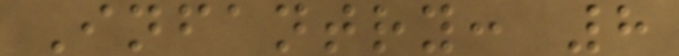Infantry: 8
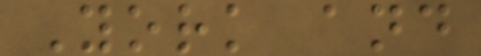York and
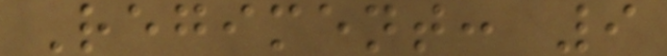Regiment: 9
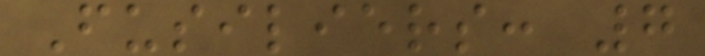Fusiliers: 7
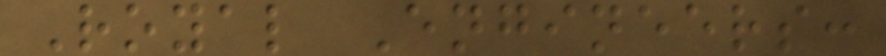Royal Engineers:
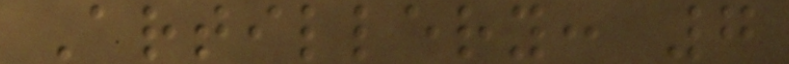Artillery: 7
